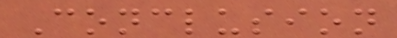Conclusion
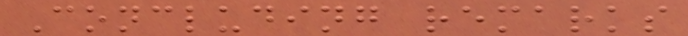Concluding remarks
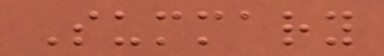Summary
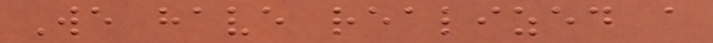We have realized a
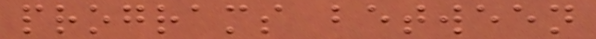programs between
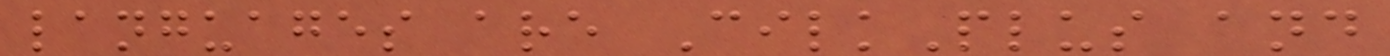languages are CilkPlus and
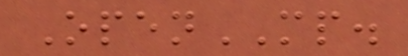OpenMP.
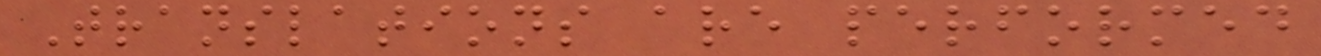Translations are performed
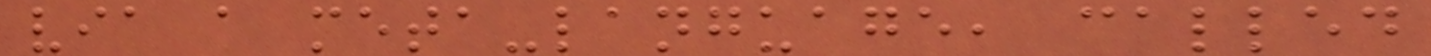via a meta-language, called
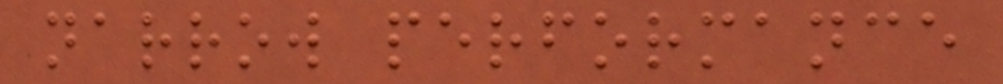narrow performance
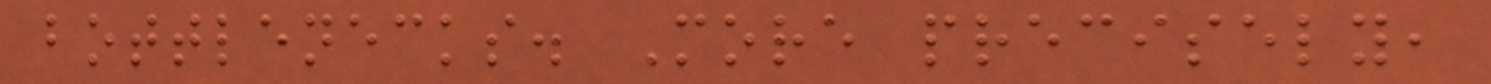bottlenecks. More precisely,
